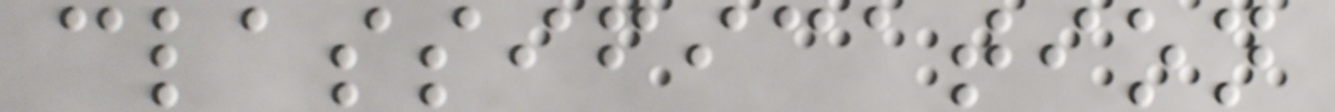classification
